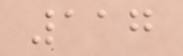117
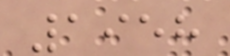1958
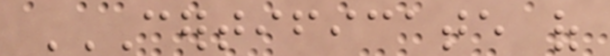CERTIFICATE OF
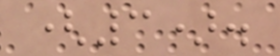(3).
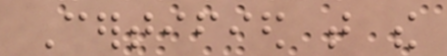Certified that the
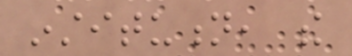institution, the
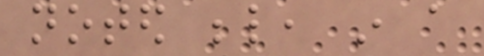noted below, in a
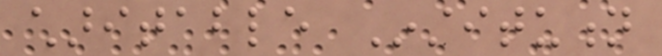charitable Institution
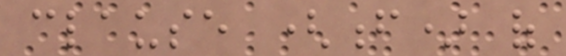clause (f) of
